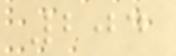204
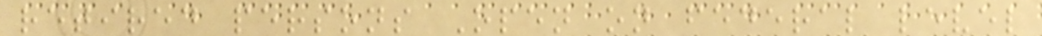retired persons Open on federal level
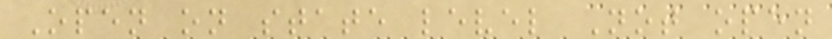Open on state level Not open
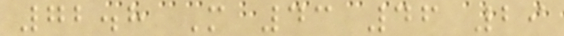72.8 M 43 46 29
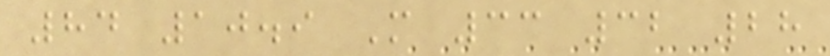84 10.9 M 33 32 28
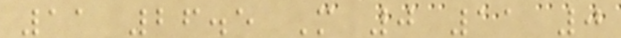11 26.5 M 0 11 0
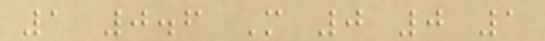1 0.6 M 0 0 1
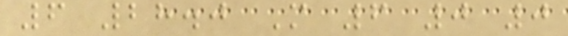6 28.0 M 6 0 0
